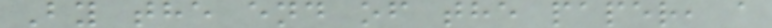By the end of the paper, a
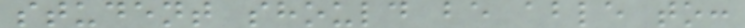student should be able to:
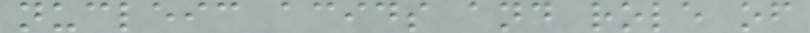nucleic acids and role of
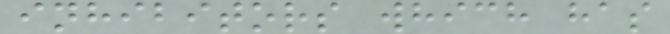inhibitors which has
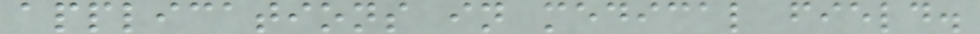applications in medical field.
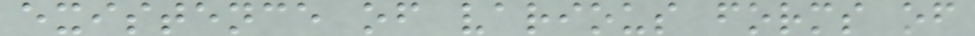existence of various forms of
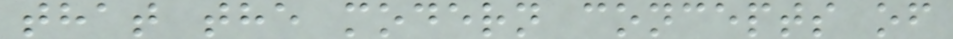that the modern concepts of
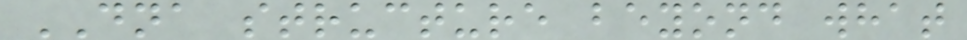DNA structure beyond what
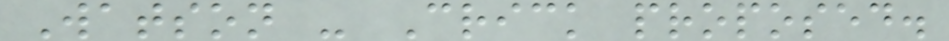Watson - Crick proposed.
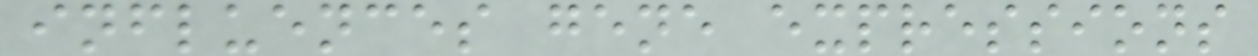influences gene expressions
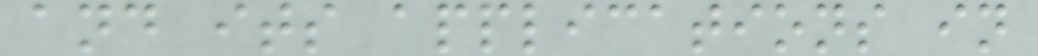and its applications in
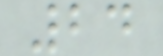24
